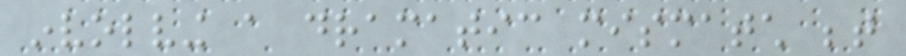involving a dramatic mismatch between
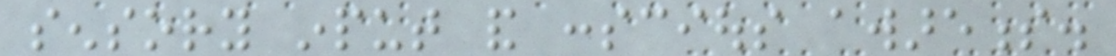sensory input and conscious awareness.
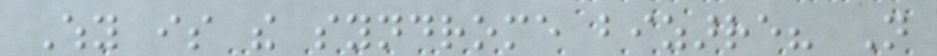Why is the syndrome bizarre? Not
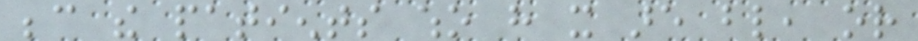because the patients who have it are blind, or
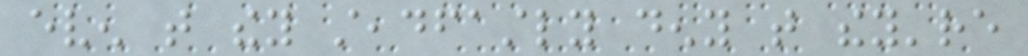even that they steadfastly deny that they're
